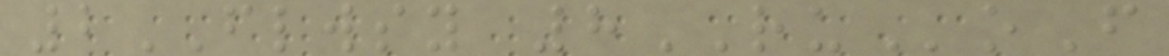2FLWSY 8RUoF
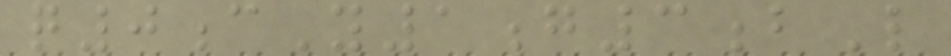q0cY1g3bL
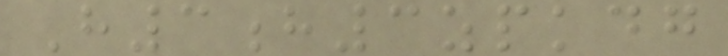H3h3zpkdg
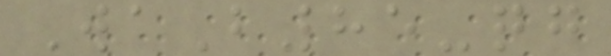WaB85-qg
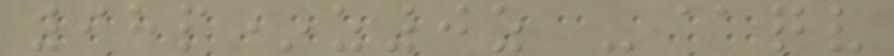98p*z0z -@qv
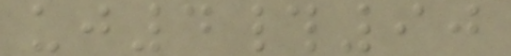uj4#90
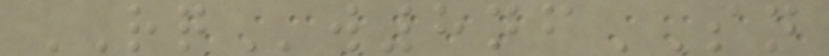RQw8nfSN
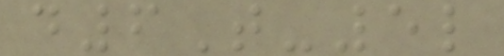d6T-5l
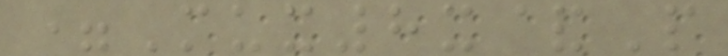=Mux8x&P
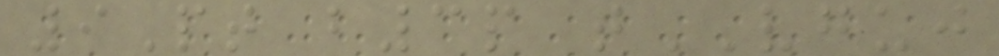9Pt b3p tVGUJ
